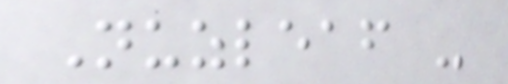Nuzleaf -
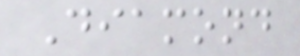Diamond
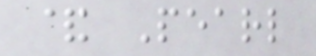& Pearl
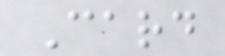Card
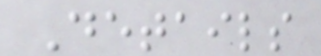Details
